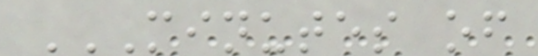MINUTES OF
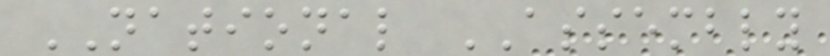NATIONAL ASSEMBLY
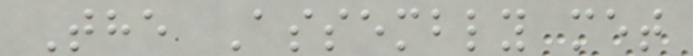The Assembly met
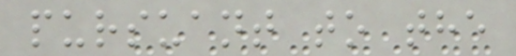pursuant to the
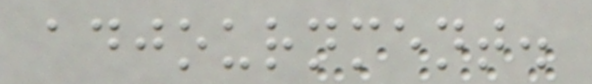adjournment.
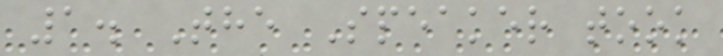1. The Speaker took
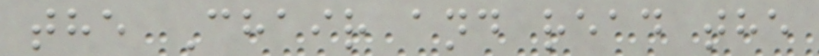the Chair and read the
